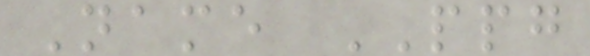Name PPG
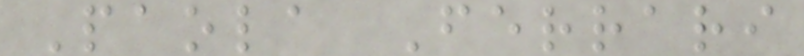Paola Ferrari
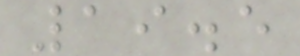19.5
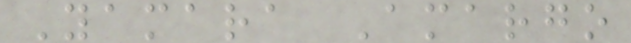Yamara Amargo
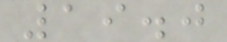19.0
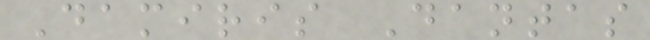Damiris Dantas
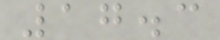17.3
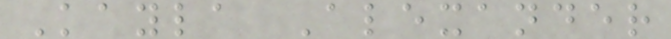Kayla Alexander
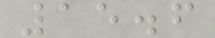15.6
